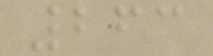263
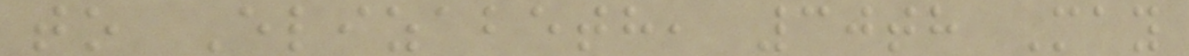to Elizabeth, 30th May
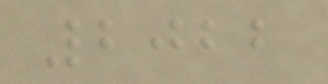2022
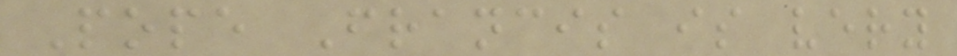Pope Francis is very
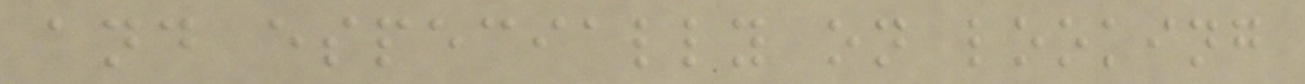and especially on looking
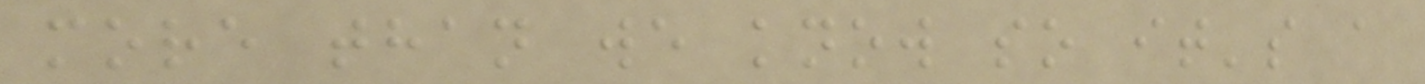more than we know so it's a
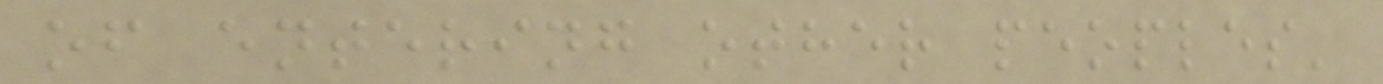of entering other peoples'
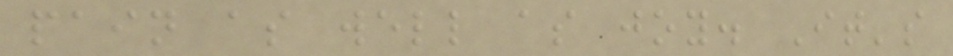pain as well as joy. It's
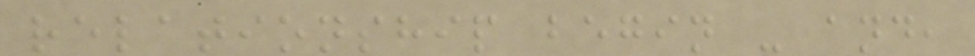relationship begin - and,
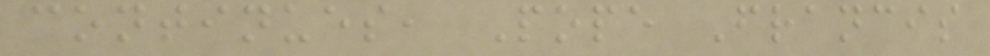continues, Pope Francis
